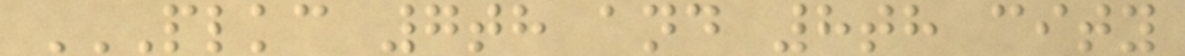PLKC 7TH AND 8TH CITY
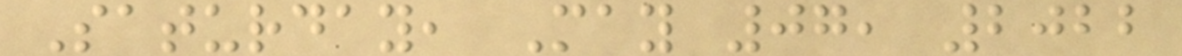Saturday, May 07, 2022
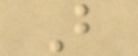B
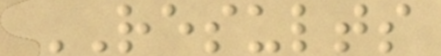RESULTS
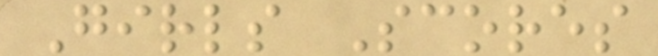Girls Scores
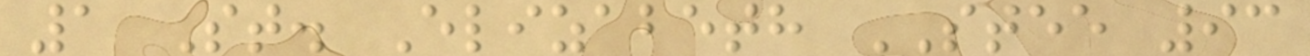1 St. Elizabeth STEE 93
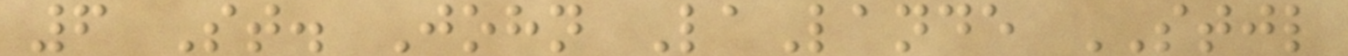6 St. John LaLande STJL
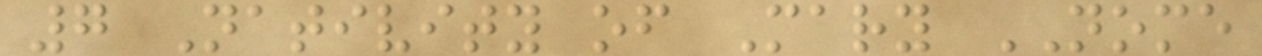7 Nativity of Mary NOME
